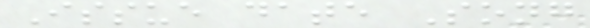Issue date Song
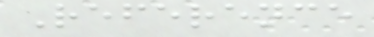Reference
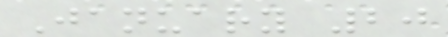January 20
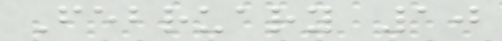February 10
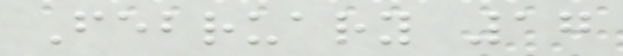February 17
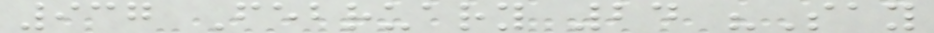937 February 24 "Say
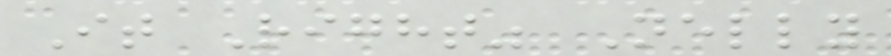It Right" Nelly
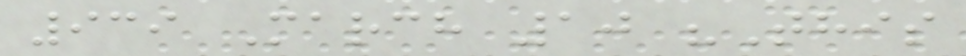939 March 10 "This
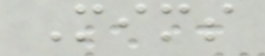Mims
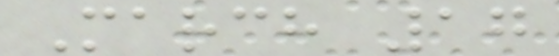March 17
